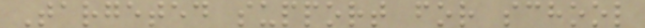Targeted support for school
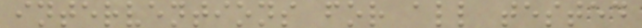interventions for all tested
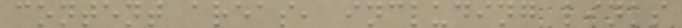content areas, including links
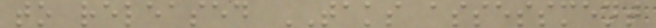to released TAKS assessment
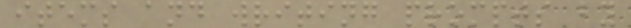items and writing prompts by
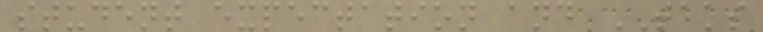student expectation and TAKS
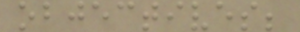objectives;
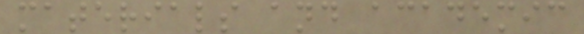materials and academic
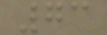73
